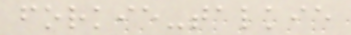forkie-talkie
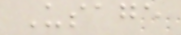Usage
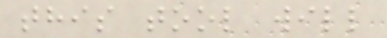this tool will
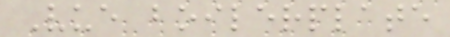Vue boilerplate
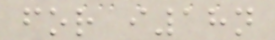for i18n
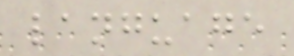language
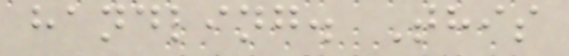handling. This
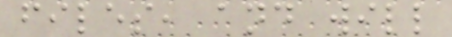files, and will
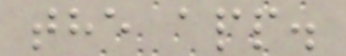the app.
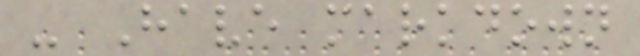- Have markdown
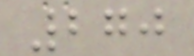270
